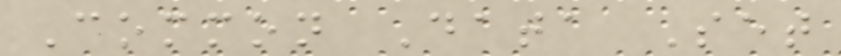Common Data Set
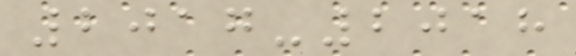2017-2018
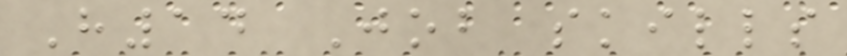H14 Job skills
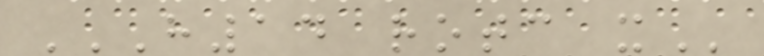H14 ROTC X
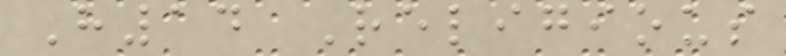H14 Religious
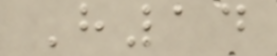H14
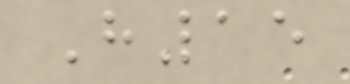H15
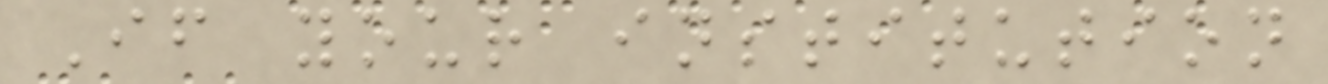If your institution
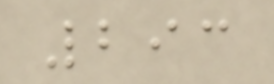293
